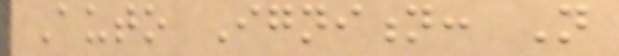Auto Ignition: Not
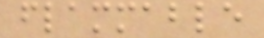flammable
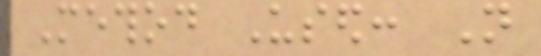Method Used: Not
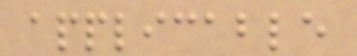applicable
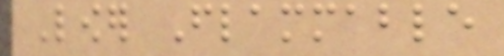Lower Flammable
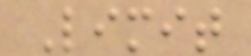Limit
